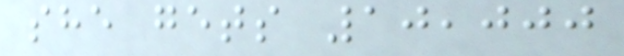she gets 10,000
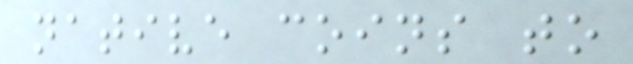native coins to
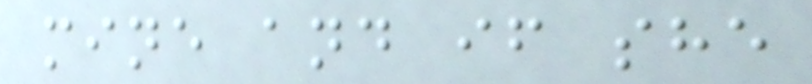mine and if she
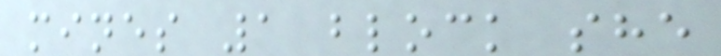mines 1 block she
